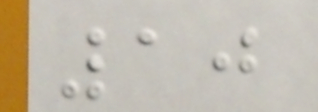10
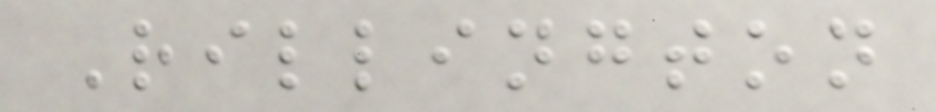Rillington
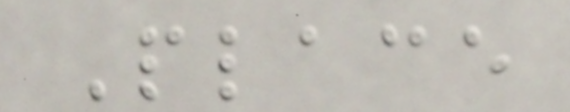Place
